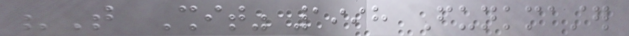"That Shit" 1998 Funkmaster
